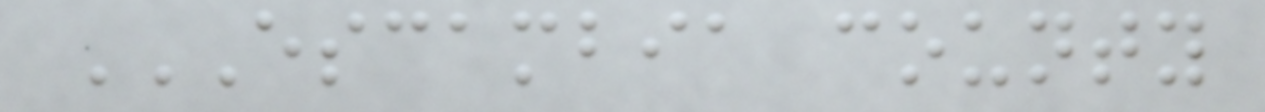ESCAMBIA COUNTY
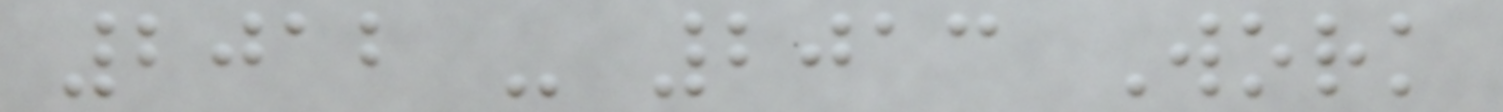2012 - 2013 Work
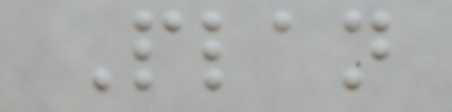Plan
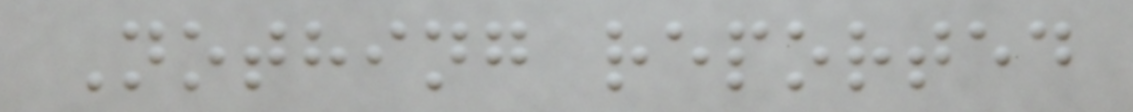Nothing reported
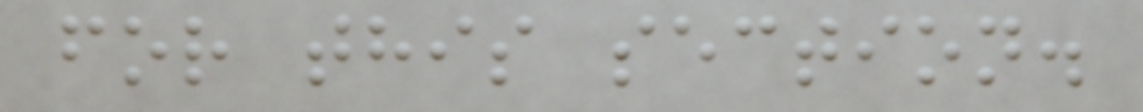for this section.
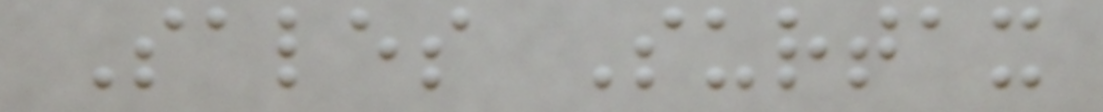Sales Surtax
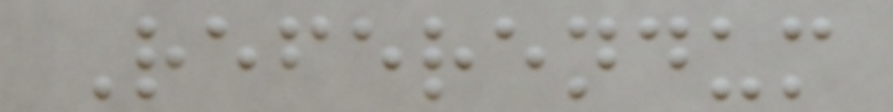Referendum
